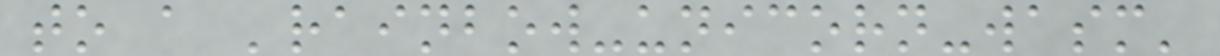to a 'rainbow-unicorn-wasm'
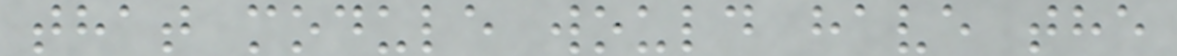that module would have the
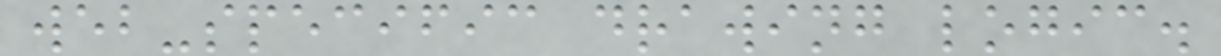web-specific drawing logic.
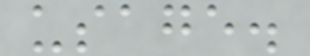usage.
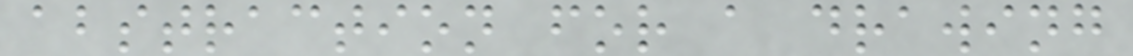abstraction for a drawing
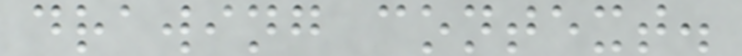drawing context.
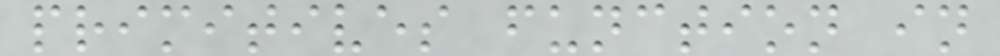primitives function in
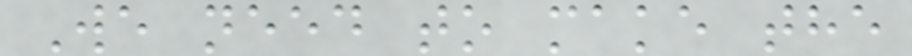We need to make the
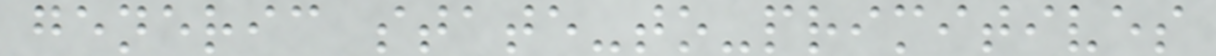generic state-to-primitives
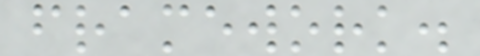framework.
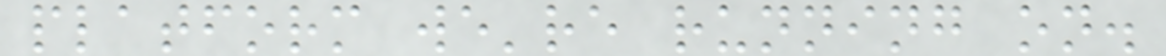platform we're running on.
